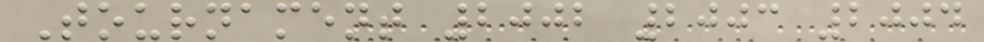Tournament 2002 2003 2004
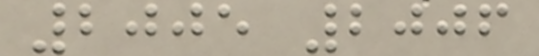2005 2006
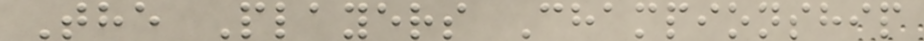The Players Championship
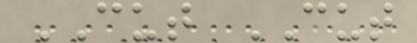CUT CUT
